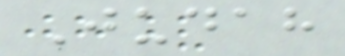Judah
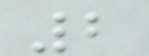2
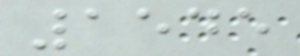1545
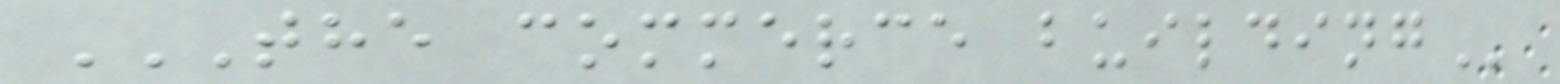THE COMMERCE BUILDING
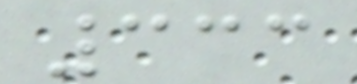333
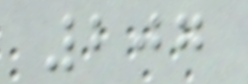207
